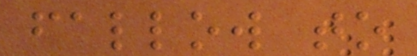fallow to
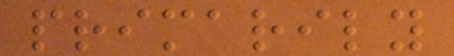primarily
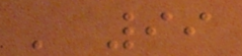' 99
